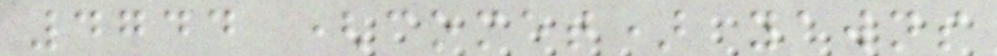4744 (comet) yawns
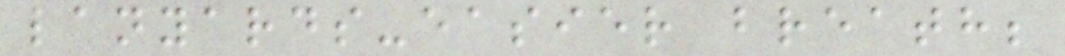lanyards-easier breath;
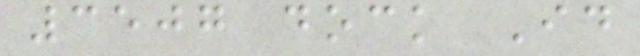3507 dock Id
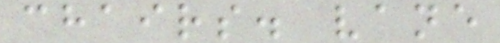chairs. vane
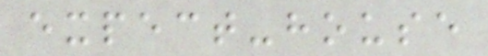expect-house
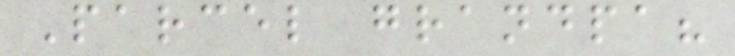Parcel grandpa?
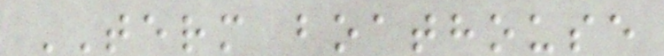TERM boathouse
